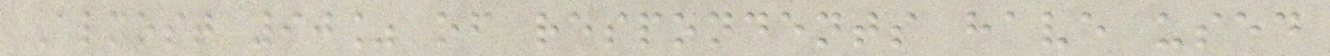Almost 90% of respondents have used
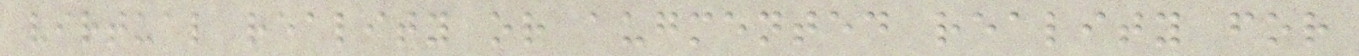virtual reality or augmented reality for
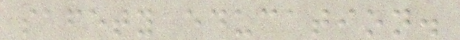safety education.
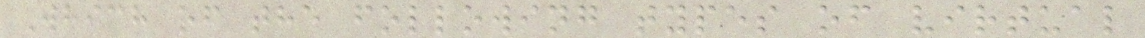Which of the following types of virtual
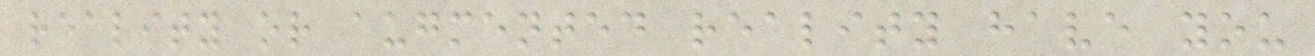reality or augmented reality have you
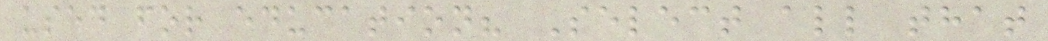used for education? Select all that
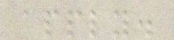apply.
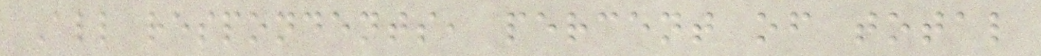All respondents, percent of total
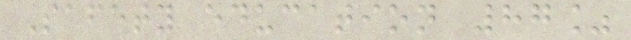Safety education 87%
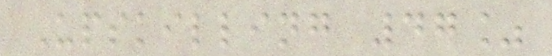Upskilling 47%
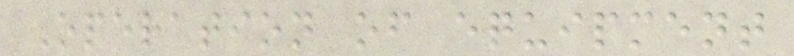Operation of equipment
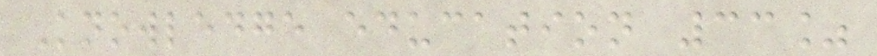Knowledge education 33%
